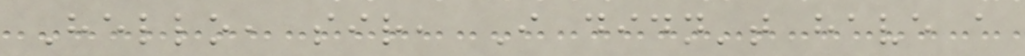Hello, sir, I didn't have a
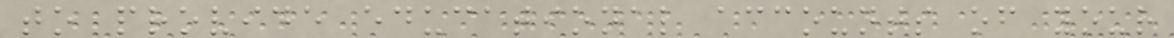to provide educational accounts of your
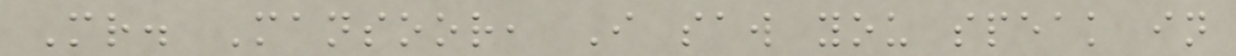Mr. Mansoor, I saw you speak in
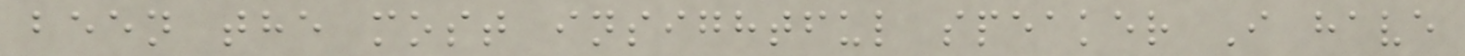been the most insightful speaker I have
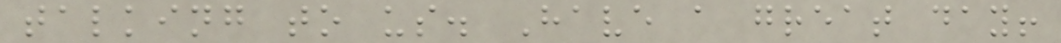talking to us. Have a great day!
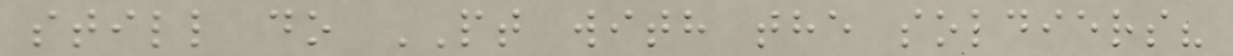still do PT with the soldiers?
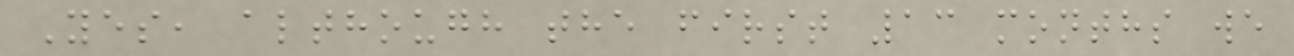Yes, although the first 13 months we
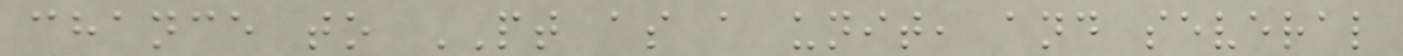chance to PT as a unit, and several
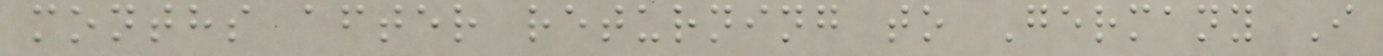months after returning to Germany I
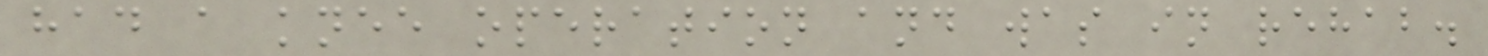had a knee operation and was in rehab.
